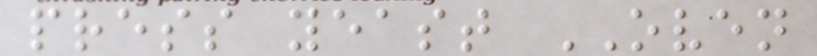press yeast OVEN
